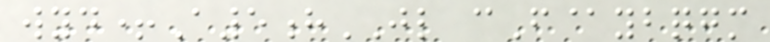wyd+A5hJL cF@ybqgm
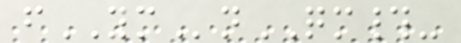fYMnQM#-
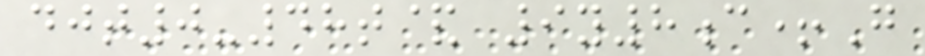djt0-48t& 9y8c+G
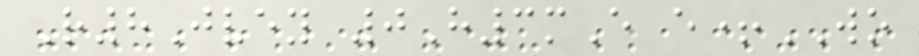R8Jvey 0H3mE e+WO
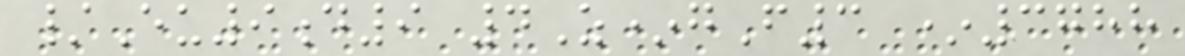/Eu9d9 4Z*gF3 *3788
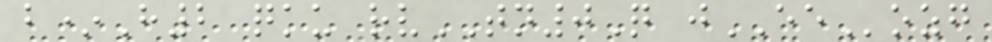b*H2 qku rvTN0Q jEEozg
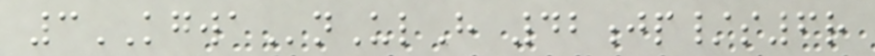3KGWAnUlH 42jp/s6r
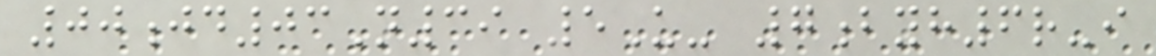00jd03N39 5U- 7byh6r-i
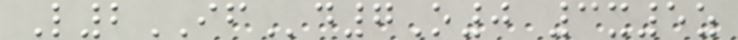L2IFd7O0 3x5z
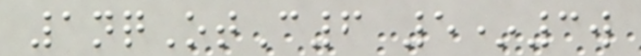1nqOtC6 5*3w
